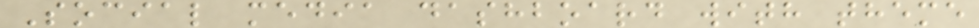Social media dashboard with theme
